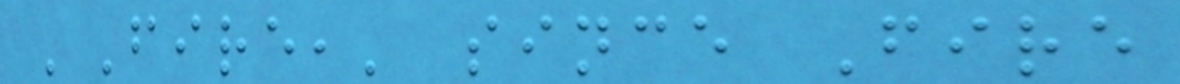'Fire,' since Fire
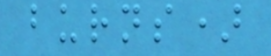burns)
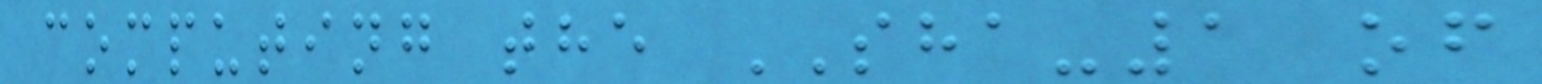computing the SHA-1 of
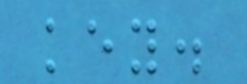key.
